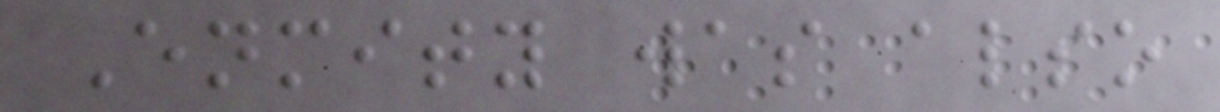Enmity was also
